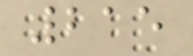215
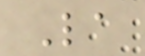La
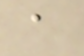a
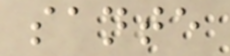sante
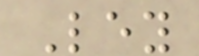Ley
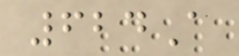624A
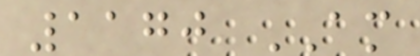1170 AM
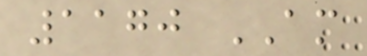1170 AM
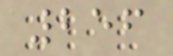256
